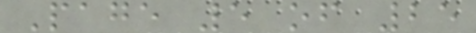Page 5 of 25
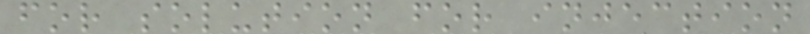for solution for injection
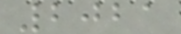2021
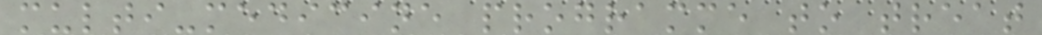multi-medicine programme to treat
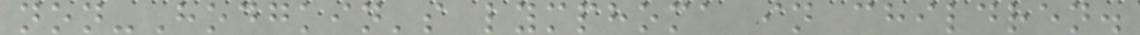non-Hodgkin's lymphoma in children.
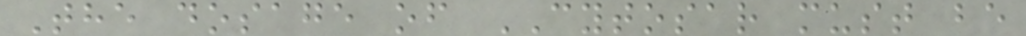The dosage of CYTOSAR must be
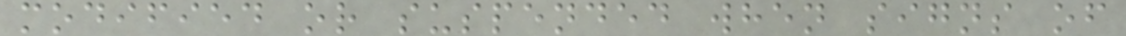modified or suspended when signs of
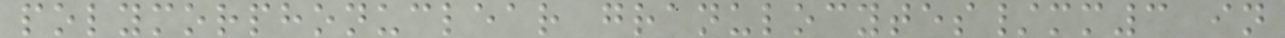polymorphonuclear granulocytes/mm3 in
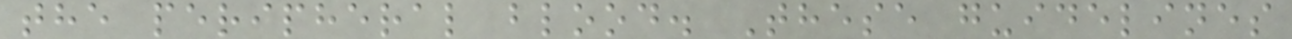the peripheral blood. These guidelines
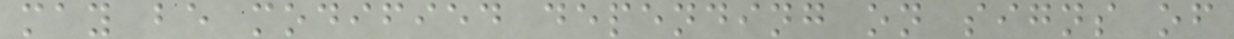may be modified depending on signs of
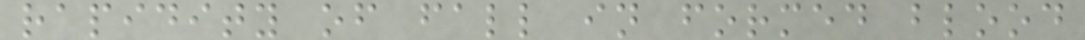rapidity of fall in formed blood
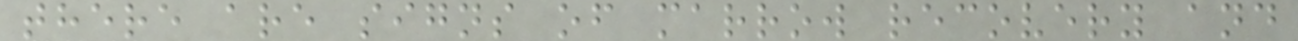there are signs of marrow recovery and
